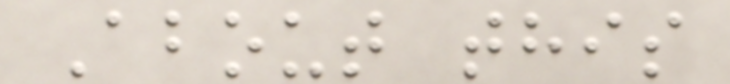About this
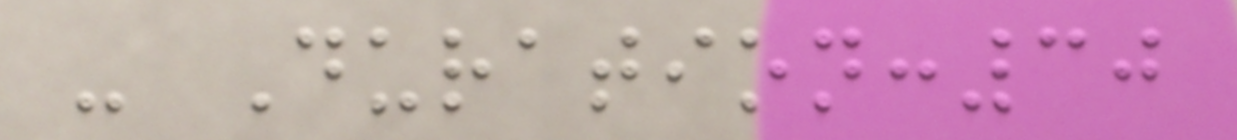- Duration:30
